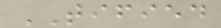TIFIED
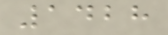1428
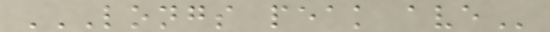LONGS PEAK AVE
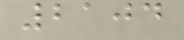2104
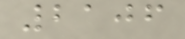2106
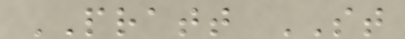PRATT ST
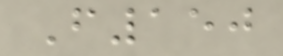F150
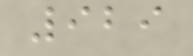929
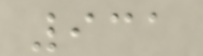931
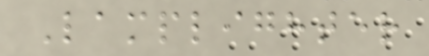Lamplighter
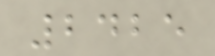2425
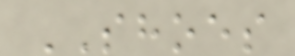SHOES
